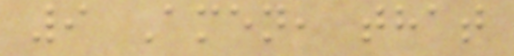9 Amen, that
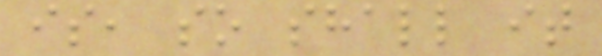is, so shall it
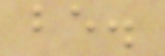be.
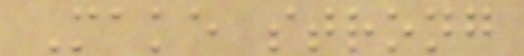Make strong
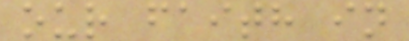our faith in
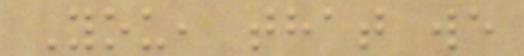You, that we
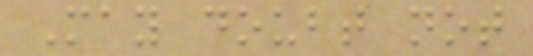May doubt not
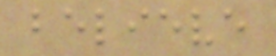believe
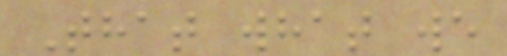That what we
